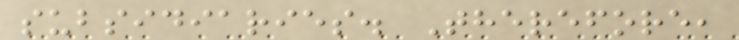subsidiaries. Therefore,
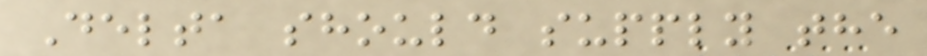Delta should supply the
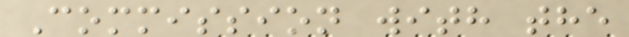Commission with the
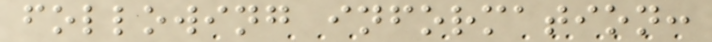following information:
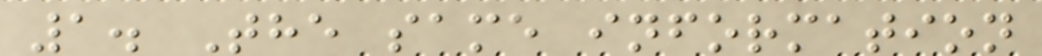1. The same information
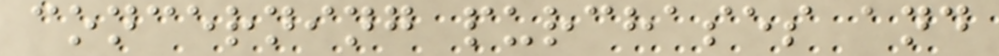concerning purchases and
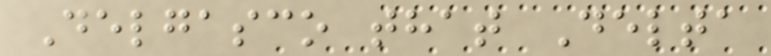Delgasco that Delta
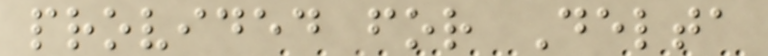provided for Delta
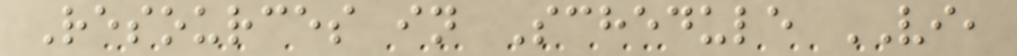Resources in Schedule VI,
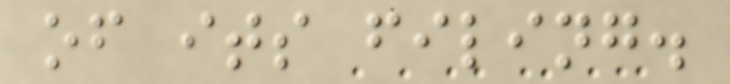of its filing.
